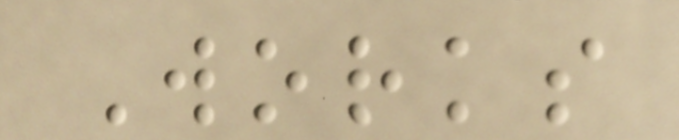Works
